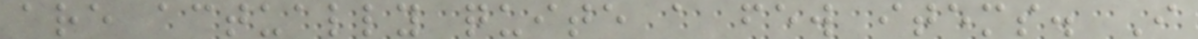are actually quite a few items. I
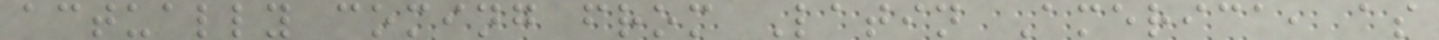actually coming from Latin America, as
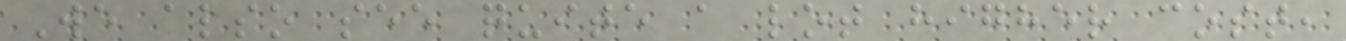We also see quite a lot higher cost,
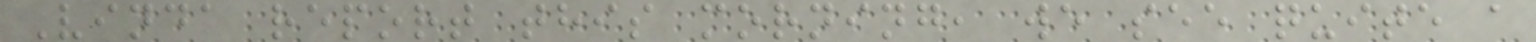Vinda report this morning, we see quite a
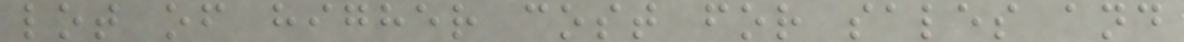lot of higher cost for sales and
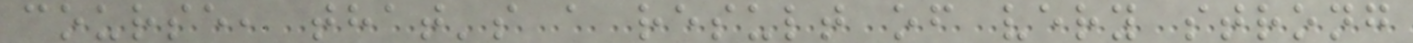course, that's a result of very strong
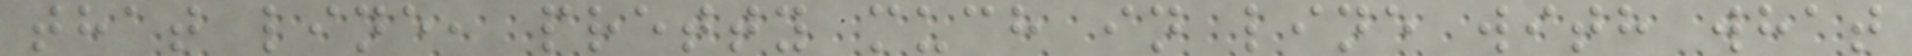that line, pretty much in line with what
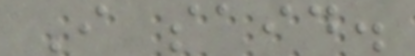I said.
